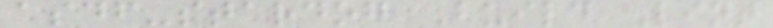asdf-stardog Build Lint
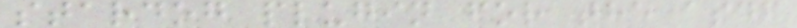stardog plugin for the asdf
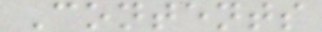Contents
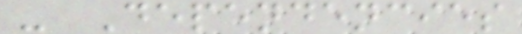- Dependencies
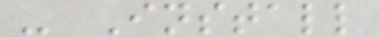- Install
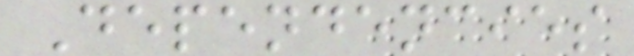Dependencies
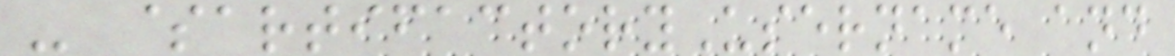- $artifactoryUsername and
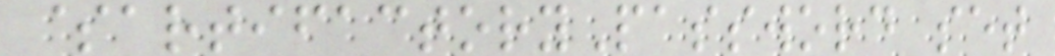$artifactoryPassword set
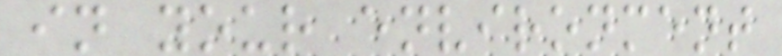in your environment
